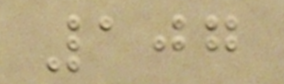107
